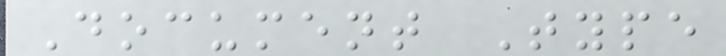Document Type
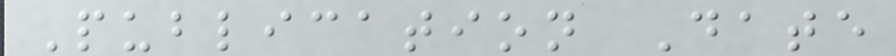Publication Date
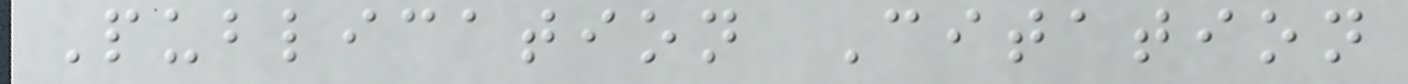Publication Citation
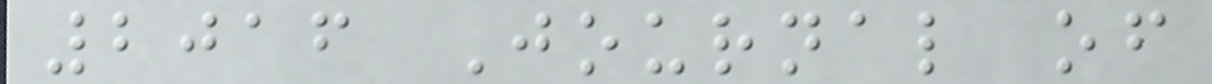2016 Journal of
